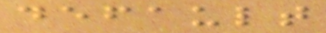default
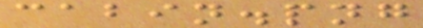cabin.png
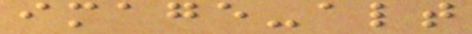image-alt
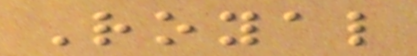Royal
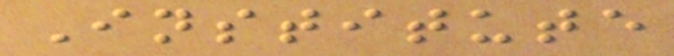Institute
